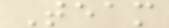Team
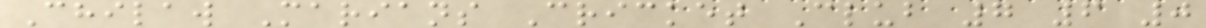Chilaw Marians Cricket Club 7 6 0
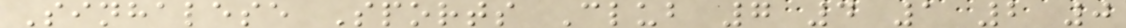Sinhalese Sports Club 7 4 1 2 0
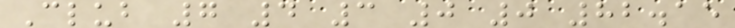Club 7 4 3 0 0 82.15
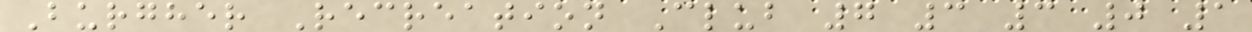Burgher Recreation Club 7 3 3 0 1
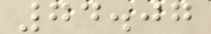74.07
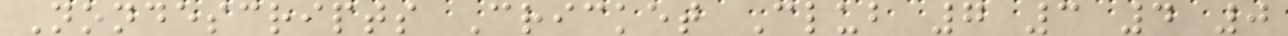Nondescripts Cricket Club 7 3 4 0
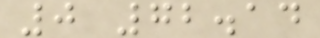0 72.14
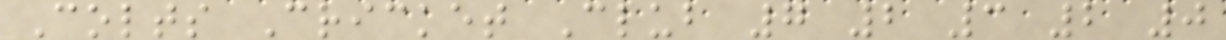Colts Cricket Club 7 2 3 2 0
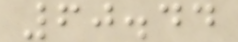60.44
